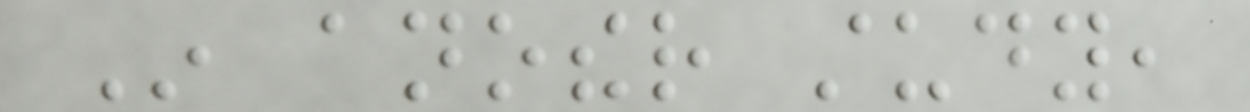In another study,
